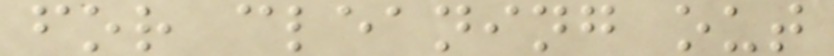for cleaning out
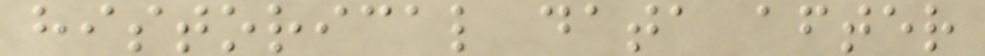historical data after
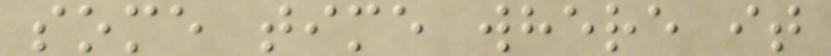some time where it
